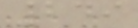249
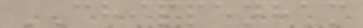CHIPPENHAM
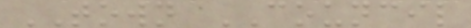TOWN COUNCIL
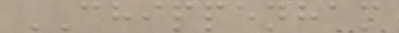CHIPPENHAM
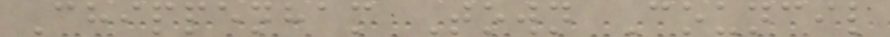Chippenham Town Council
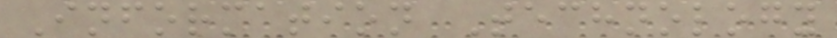Information Technology
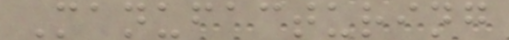Manufacturing
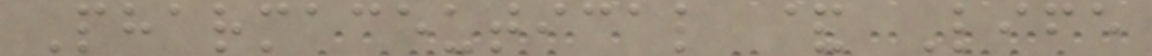Pharmaceutical & Life
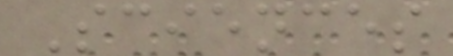Sciences
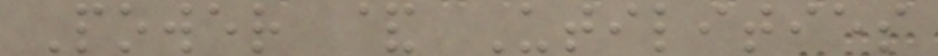Power & Utilities
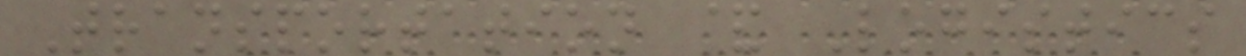Transportation & Logistics
